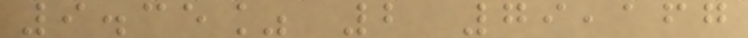9.35% 2 79,167
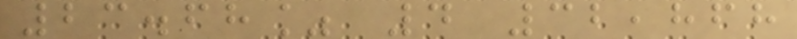23.68% 4 32,868
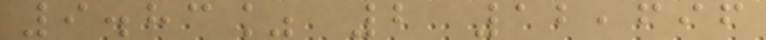9.83% 2 12,696
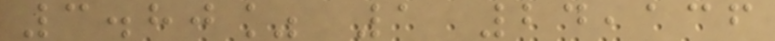3.80% 1 24,136
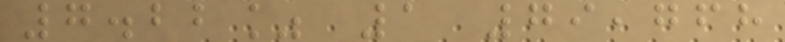7.22% 1 79,768
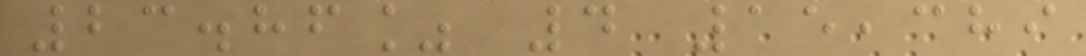23.86% 4 15,389
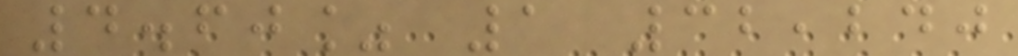4.60% 1 32,240
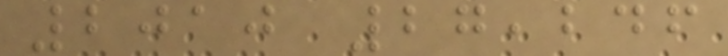2010 27,246
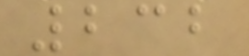232
